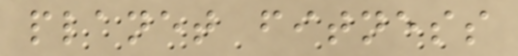planet fitness
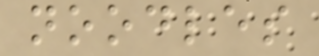noodles
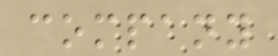company
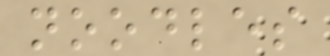noodles
